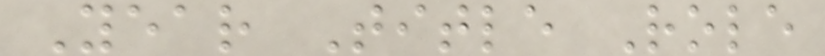Year Title Role
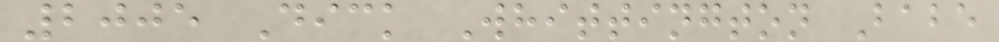2005 Dick Whittington Babe
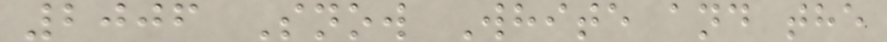2006 Snow White and the
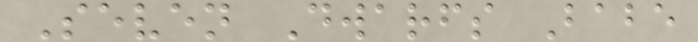Seven Dwarfs Babe
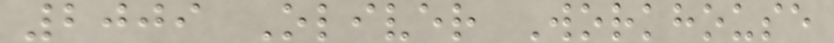2009 Oliver Workhouse
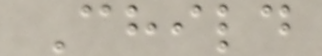Child
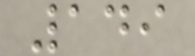149
